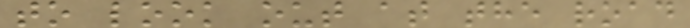to look out at the road
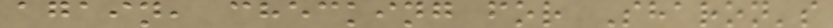again, checking for Sharon's
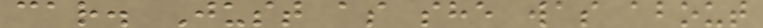car. Just as she was about
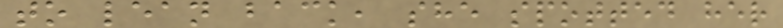to lean back, she spotted her
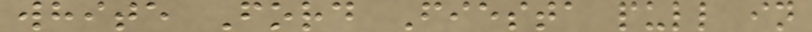white Ford Fiesta pull in
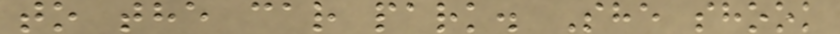to the car park. She shook
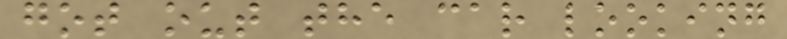got out the car looking
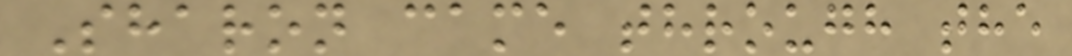Sharon came through the
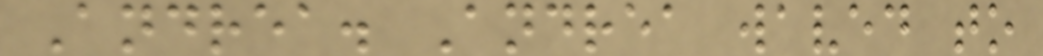Andrea. Andrea waved to
